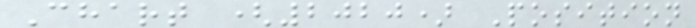Chart (2020) Position
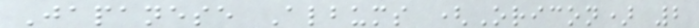Japanese Albums (Oricon) 2
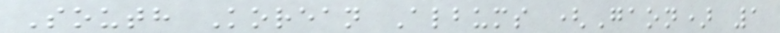South Korean Albums (Gaon) 1
